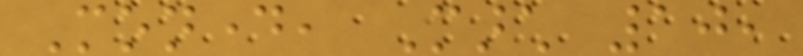Monday, March 10,
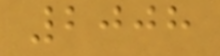2008
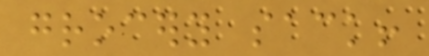grocery sack!
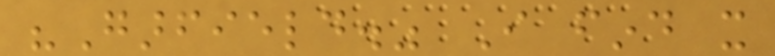"Garfield." I find it
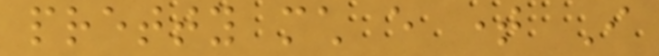pretty much every time I
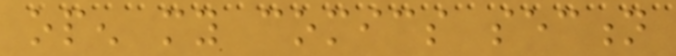open my comics section
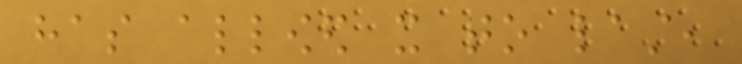has allowed it to last,
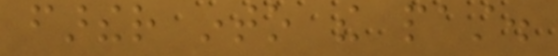farther into the past.
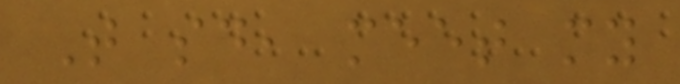That said, meet my
